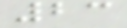23
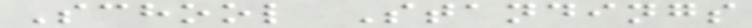School Standings
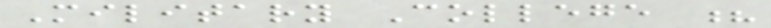Military College ?
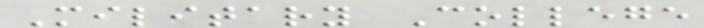Military College
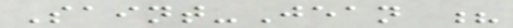Saint-Jean ?
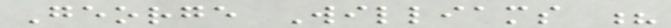George Williams ?
